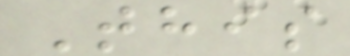This
